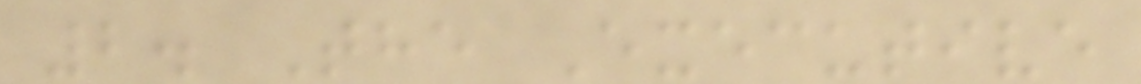2. The Executive
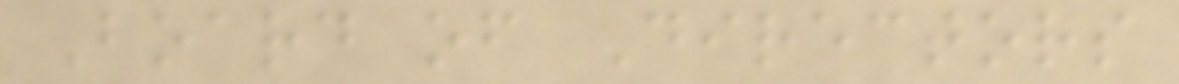Board of Directors
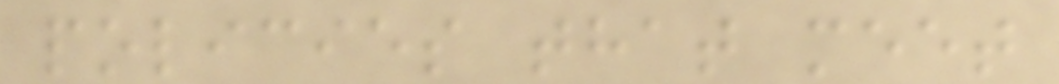policies that meet
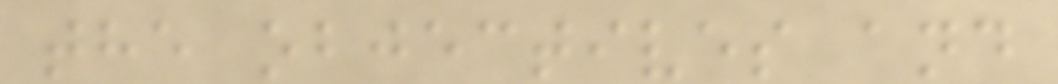the objectives and
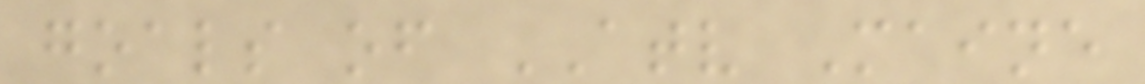goals of ATV Maine
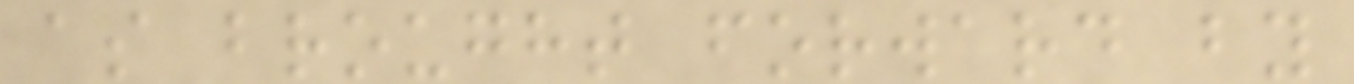as brought forward by
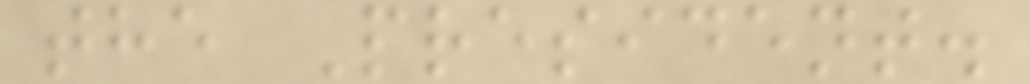the President.
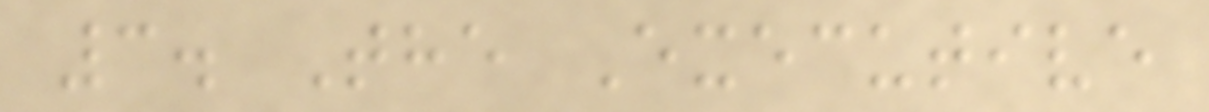3. The Executive
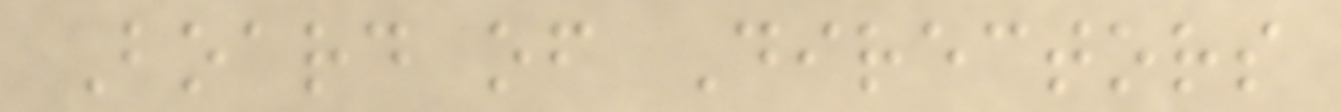Board of Directors
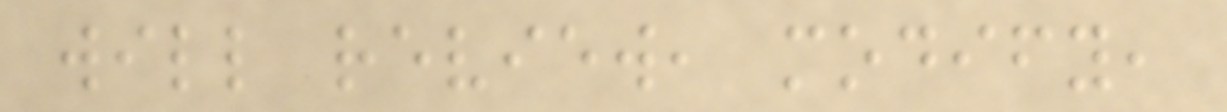will review, modify,
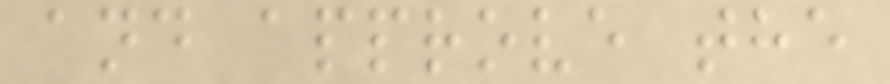and approve the
